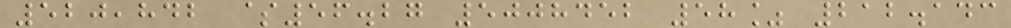520,842 $56.27 5008452 58% 212.143
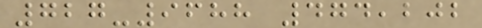727-9688 474,202
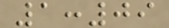1:09
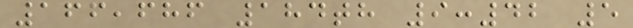166,686 184th 9:42 5
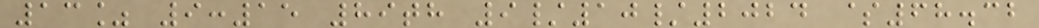13% 9:15 89th 9/10/2024 $68.32
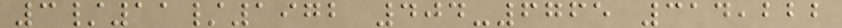3/11/1972 404-6765 314,222
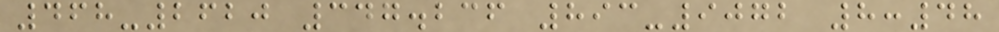468-2620 347.236 893-9072 8:48
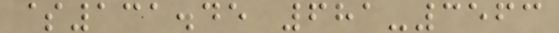$131.45 681-3563
